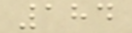184
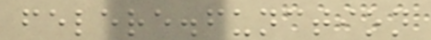felere.function
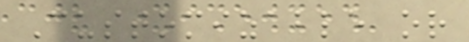Customizable or
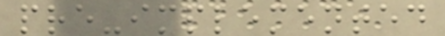pre-implemented
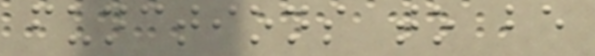functions to be
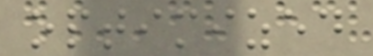optimized
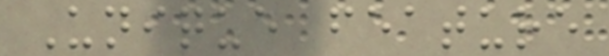Unique feature
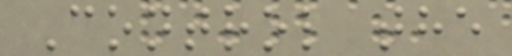Control the
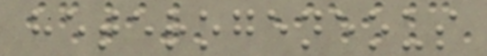heterogeneous
